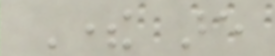There are
